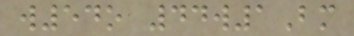w54o 44w1Bm
